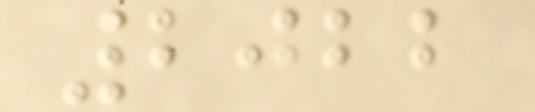2022
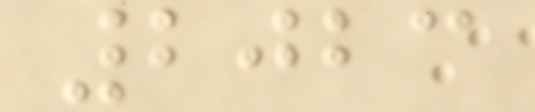2023
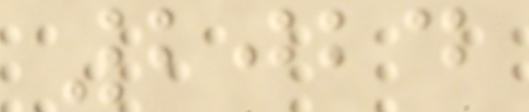2024
